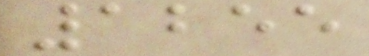1255
